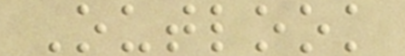Outlook
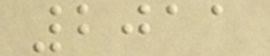2011
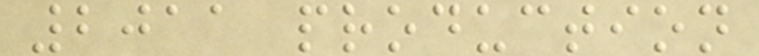2011 production
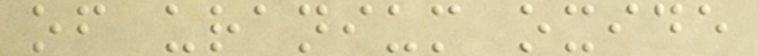of uranium oxide
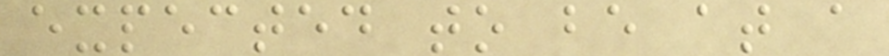expected to be at a
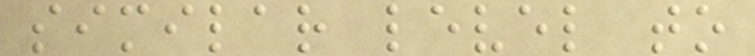similar level to
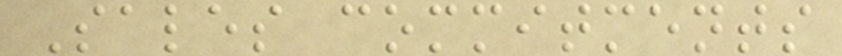Sales commitments
